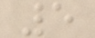5
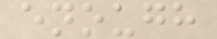enough
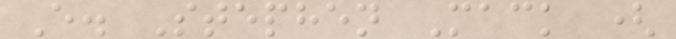E. Stephen Mack (
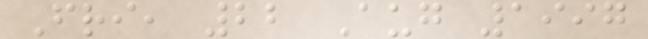Fri, 22 Aug 1997
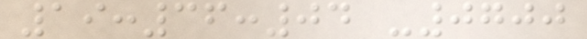19:36:04 -0700
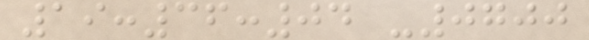19:36:04 -0700
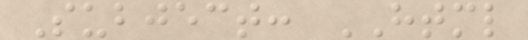Subject: HTML
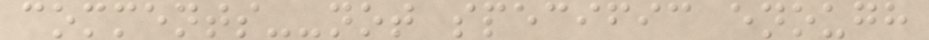comments--not specific enough
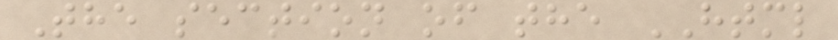The section of the HTML
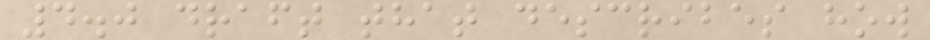4.0 draft that describes how
